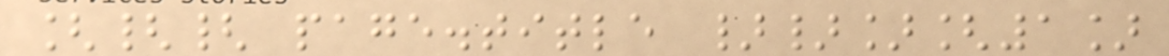[{{ page.title }}][1]
